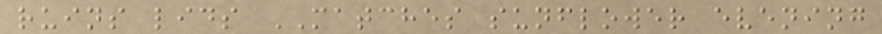ruins lids MATCHES sunflower evening
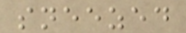sneezed
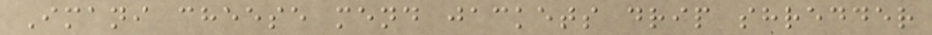Imani cheese mend jackets drip shredder
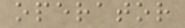operator
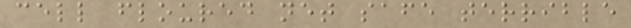cell floured net safe terrible
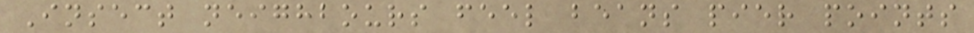Insect neighbours feel beans pier points
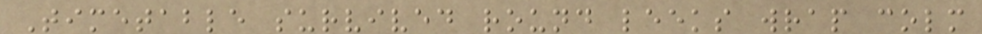Timetable survived round leeks wrap colm
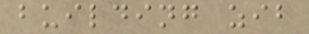building zib
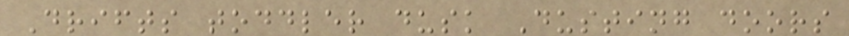Drifts toddler dusk Dusting doors
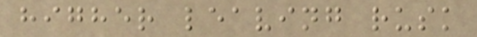higher leaving rusk
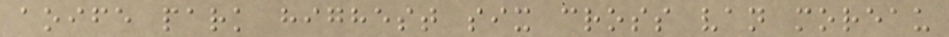aoife park highest six cross van moreau
